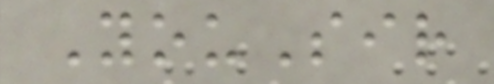YouSir
